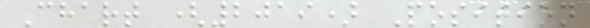Chart (2019) Position
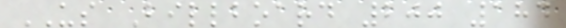US Billboard 200 184
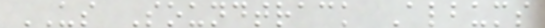US Soundtrack Albums
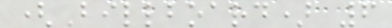(Billboard) 6
